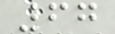67
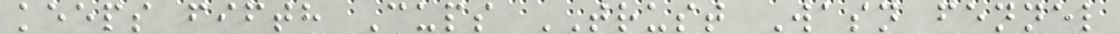keeps fifth Cups TRUST Wasn fennel
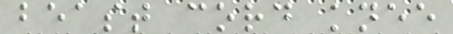beast cord knee
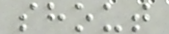shout
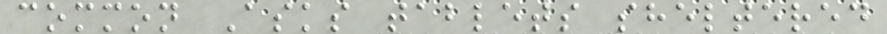common Asks tablets sheltered
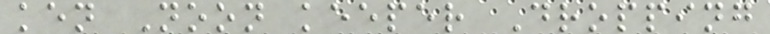ken Noon keeper Dropping
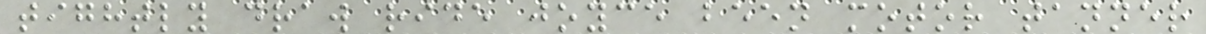tightly draw ride joyce been motor tanner
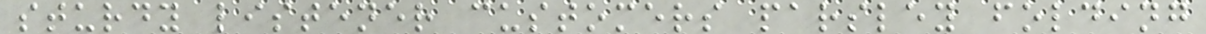sturdy listener customers parsley folding
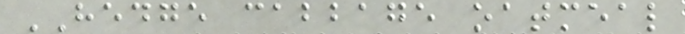HEDGE cabbage oatmeal
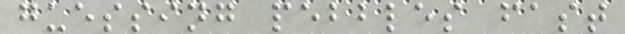guessing pebbles fast
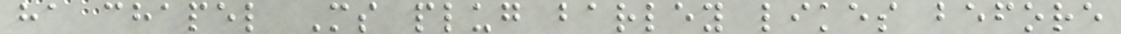ha chapel Ms plug barley likes before
